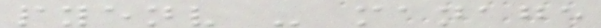pyenv - manage
